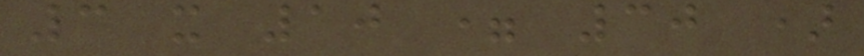3 x 10 = 30 )
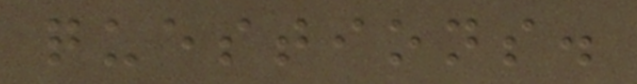questions.
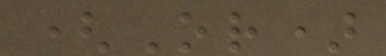(Or)
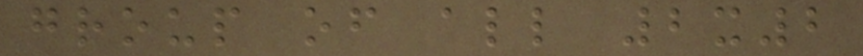group of all 2x2
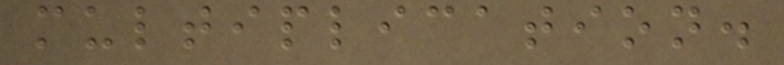multiplication.
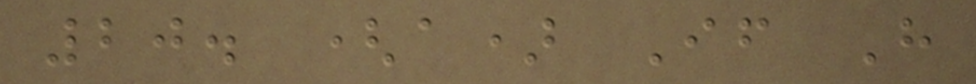20. (a) If H
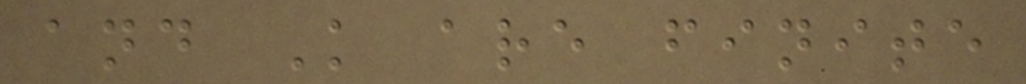and K are finite
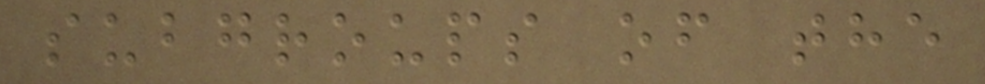subgroups of the
